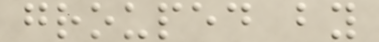grouped by
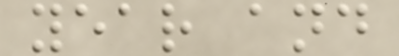year and
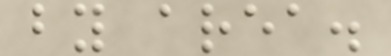by area.
